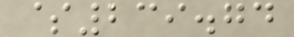$239.74
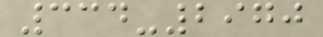334-2970
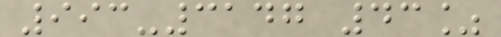993-3147 43%
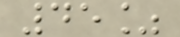45%
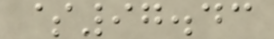$97.43
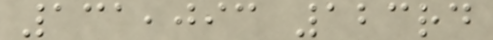131,093 123rd
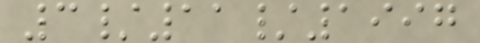3/11/1997
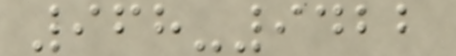968-9422
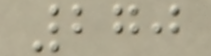270
